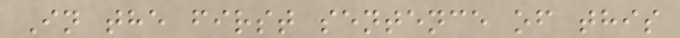In the first sentence of this
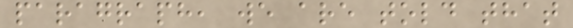paragraph, we are told that
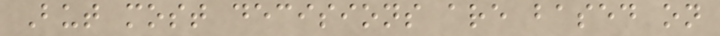But most decisions are based on
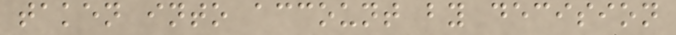taken into account by decision
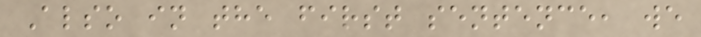Also in the first sentence, we
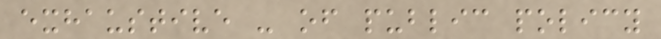exhaustive - of public policy
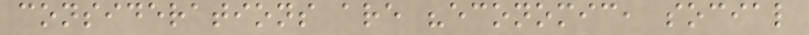considerations are "economic, social
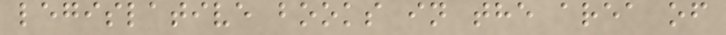legislative books in the area of
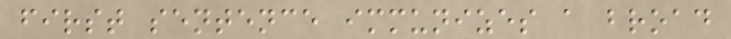first sentence immunizes a broad
